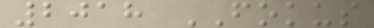2018 FOKUS
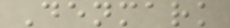Denmark
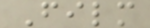Film
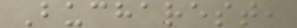Bucharest,
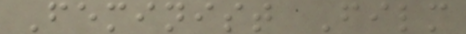Feminist Film
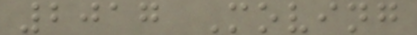2017 Moving
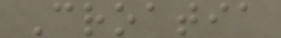Croatia
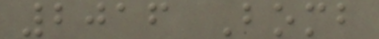2016 Bomb
